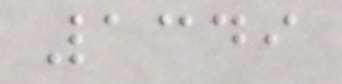1349
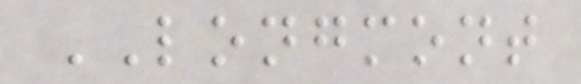LONGMONT
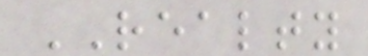REALTY
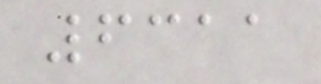6311
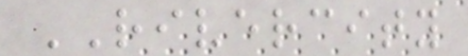RIVERCITY
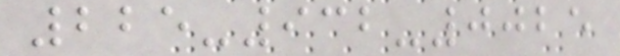225-932-0025
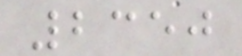2350
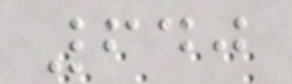640
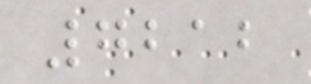7212
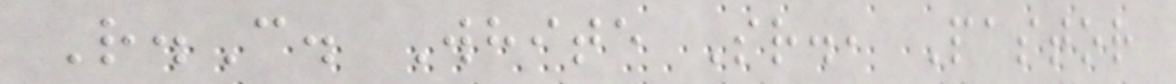R.C. White Sr., Pastor
